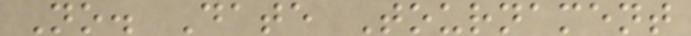No. Date Tournament
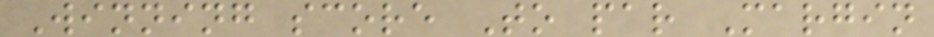Winning score To par Margin
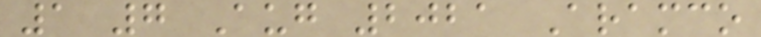1 7 Aug 2021 Aramco
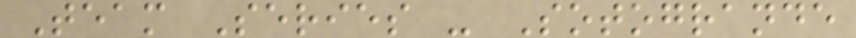Team Series - Sotogrande
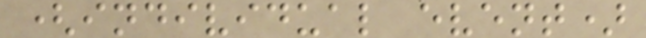(individual event)
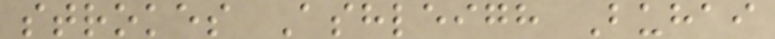strokes Ashleigh Buhai
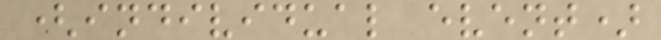(individual event)
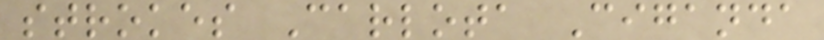strokes Carlota Ciganda
